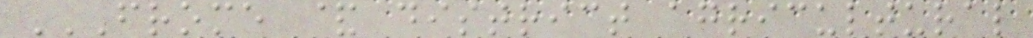FROME & DISTRICT AGRICULTURAL
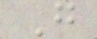G
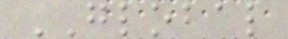GLOBAL
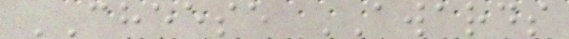CHEESE AWARDS
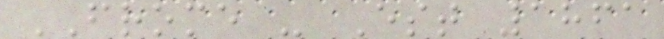FROME - Est 1861
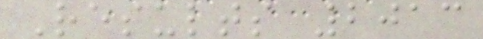Results 2013
